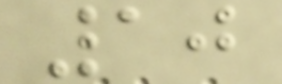10
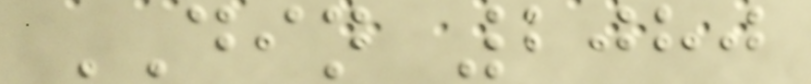DIN 2080
